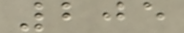205
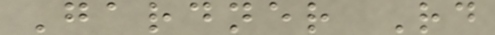Gardner Rd
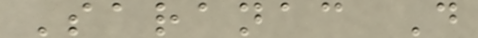Saranac D
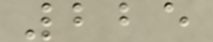225
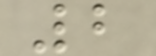2
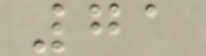71
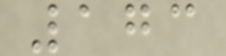173
